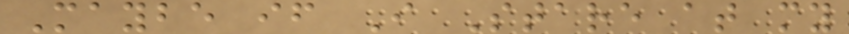Maybe if I Stare at my
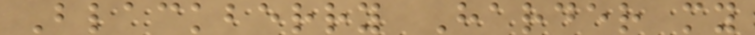Blackberry Harder my
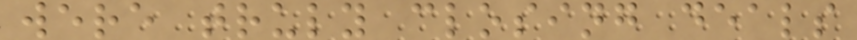were truly closing deals
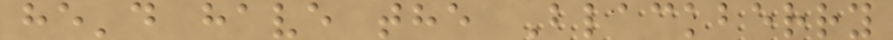he'd have the Blackberry
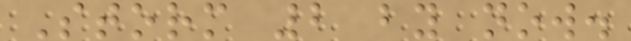Storm 2 by now.
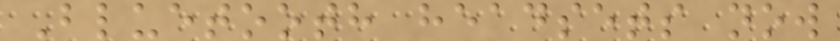Bluetooth headsets now
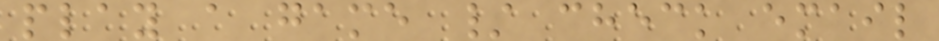play a game / check email
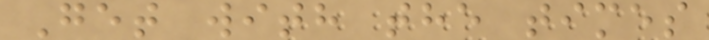Get with the times
